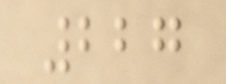227
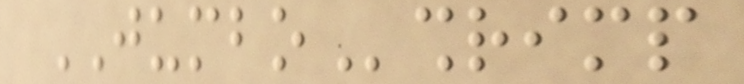JUMBOshrimp
